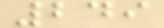249
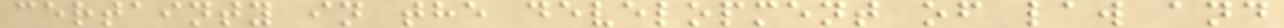certainty in the development of law and
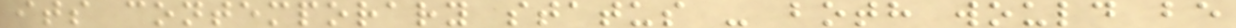its contemporary status - both would be
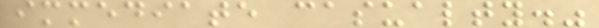immediate casualty."
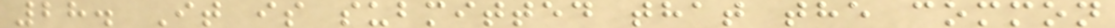28. It is submitted that the common
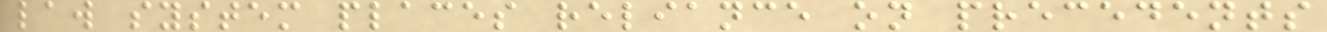law system places reliance on precedents
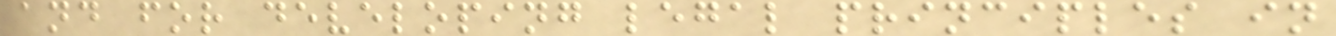and for developing legal principles in
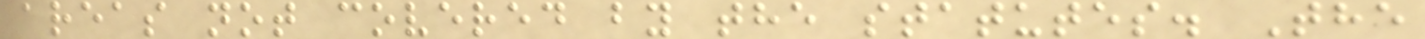areas not covered by the statutes. The
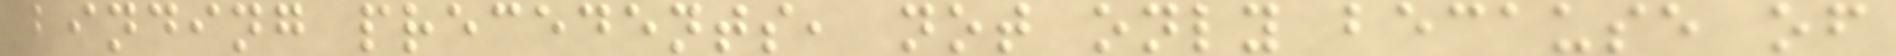binding precedents, not only because of
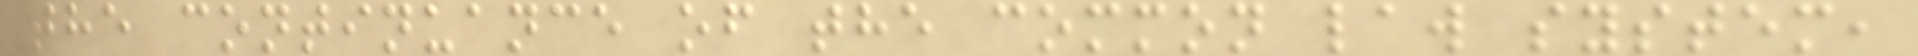the continuance of the common law system,
